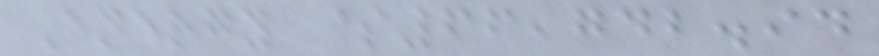Energy $66,742.94
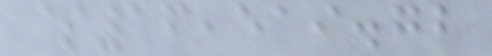$16,519.72
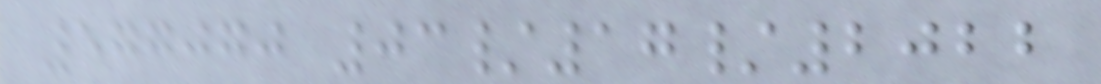577070 03/17/2022
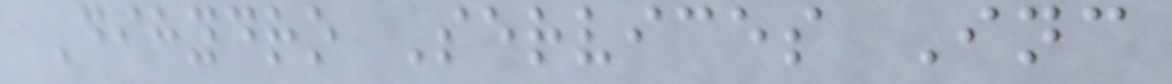Dihydro Services Inc
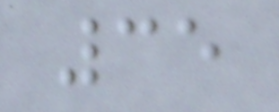35
